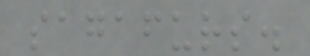sagafurs.
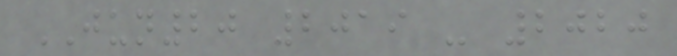JUN20 2019 - 2020
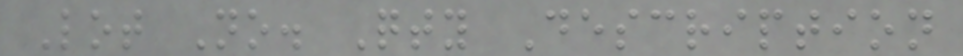Lot No. Qty Description
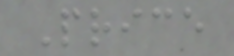Price
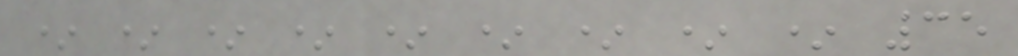* * * * * * * * * 35
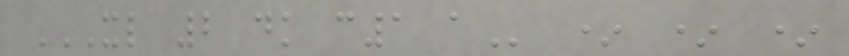XL 2 DK C1 A * * *
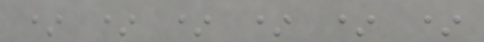* * * * * *
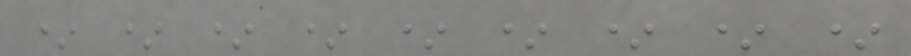* * * * * * * * *
